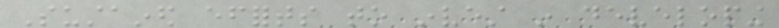Sustained efforts to invest in developing
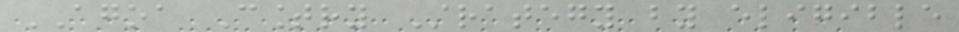AGOA Country Strategy by eligible
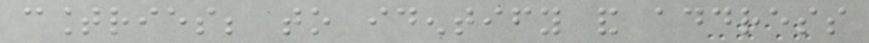countries; to identify and address
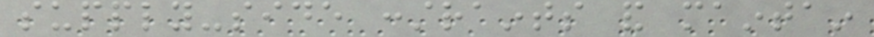supply-side constraints and maintain
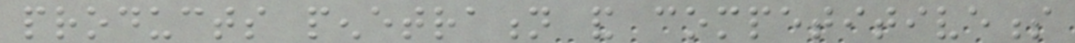products penetration and competitiveness
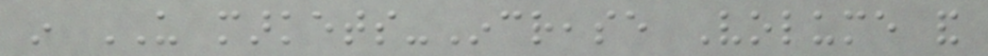in US markets-Increase Volume and
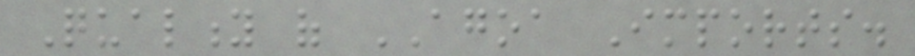Quality of AGOA Imports.
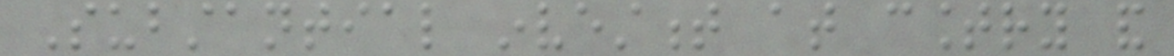Substantial investment at country and
